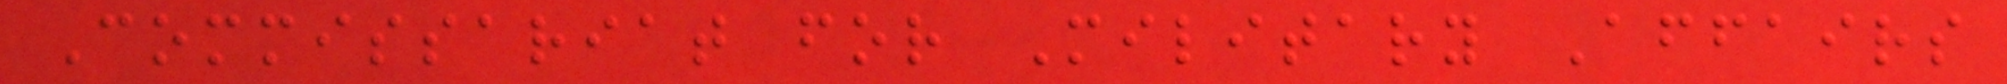Commissariat for Military Affairs
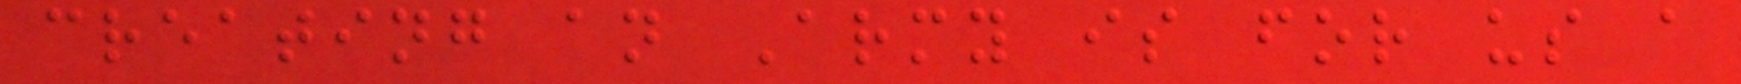creating an Army is for us a
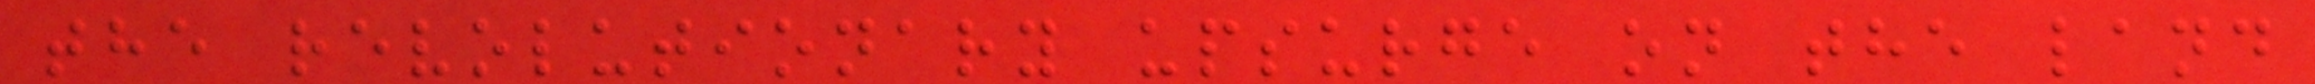the revolutionary upsurge on the land
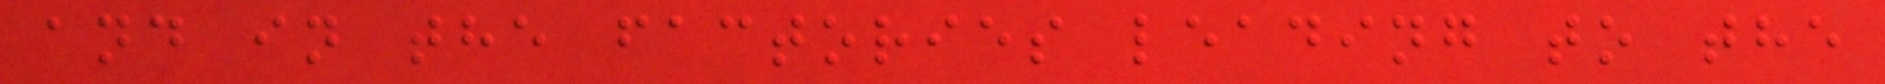and in the factories leading to the
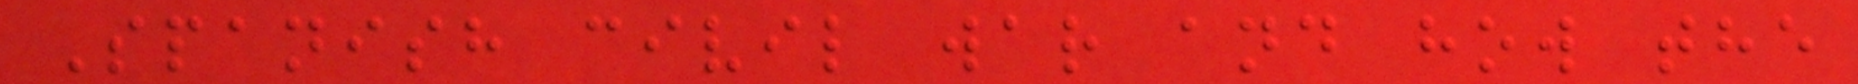Spanish civil war and how the
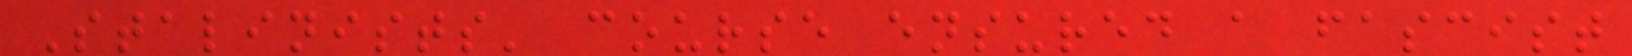Stalinists' course ensured a fascist
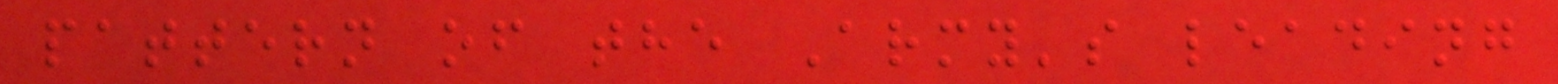pattern of the Army's leading
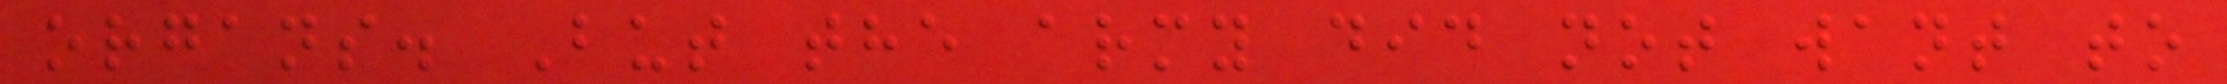organs. But the army did not want to
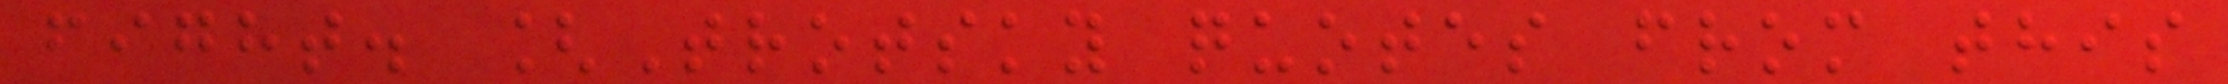fight. [Trotsky quotes from this
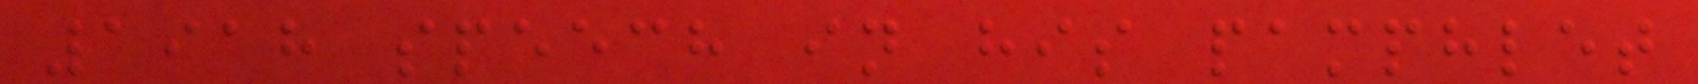1918 speech in his pamphlet
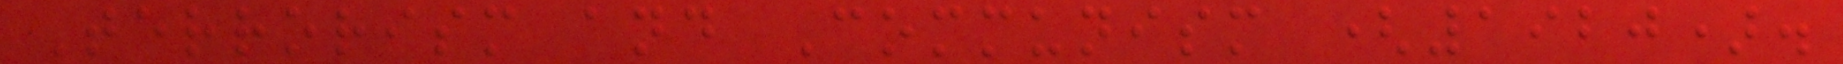Terrorism and Communism (1920).
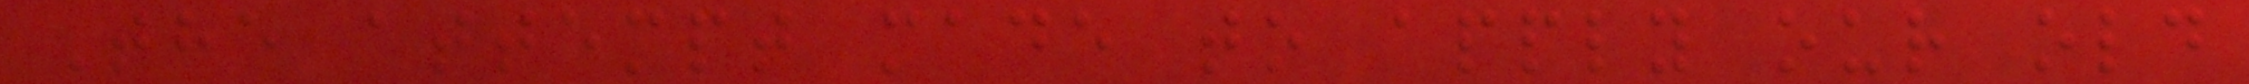The attempt made to apply our old
